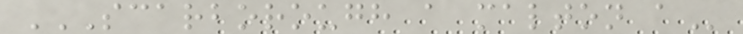SCARBOROUGH A MALTON A
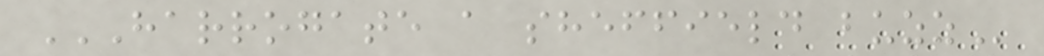HARROGATE A SHEFFIELD BUZZ
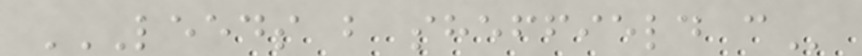LEEDS B SHEFFIELD C
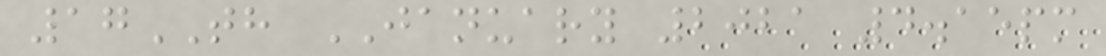17TH JANUARY 2021 4.15pm
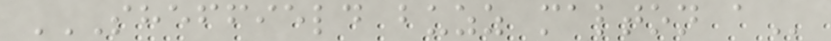SHEFFIELD BUZZ MALTON A
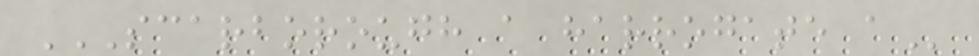SCARBOROUGH A HARROGATE A
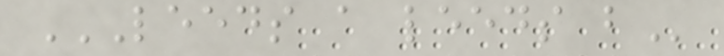LEEDS A LEEDS B
